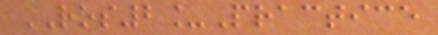ROS2_Practice
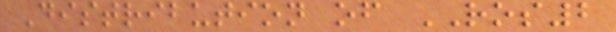Distribution of ROS2
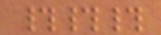###
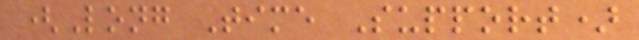(Long Time Support)
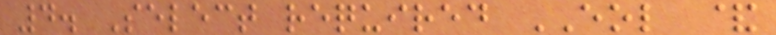4. Select required EOL &
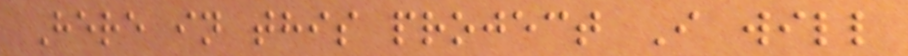Here in this project I will
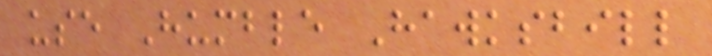use Humble Hawksbill
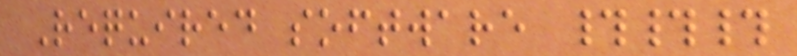Required software ###
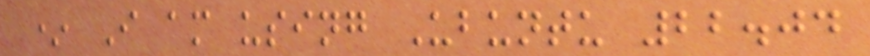* I am using Ubuntu 22.04
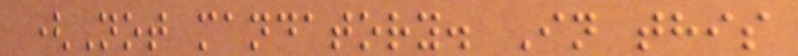(Not mandatory. In this
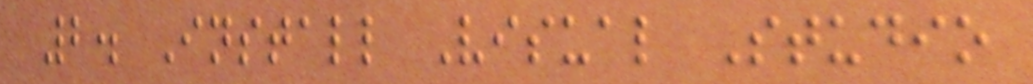2. Install Visual Studio
